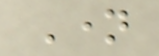Name
